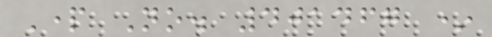Part No. 401467 *
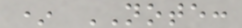* NOTE:
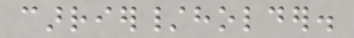carrier/holder.
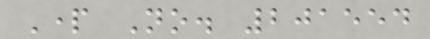Part No. 201554
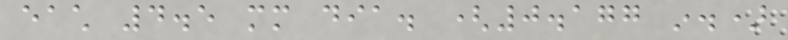each 4.5 mm dia. (0.177 in.)
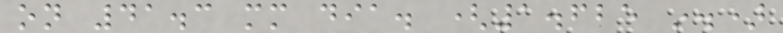on 41.3 mm dia. (1.625 in.)
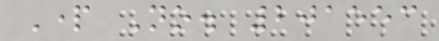Part No. 201553
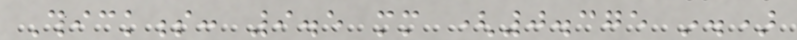Thickness: 9.5 mm (0.375 in.)
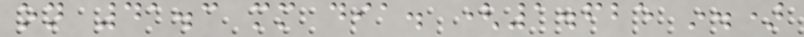on 41.3 mm dia. (1.625 in.)
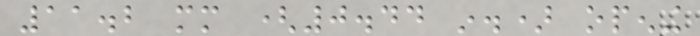11.2 mm (0.44 in.) opening
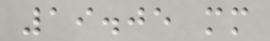19.05 mm
